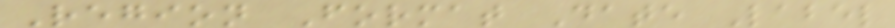Region Format Date Label
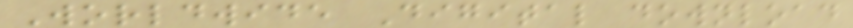Worldwide Digital download
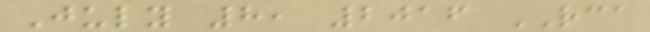July 8, 2016 RCA
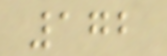172
